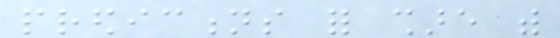predictions for share with
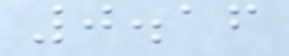0.16
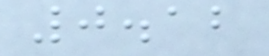0.12
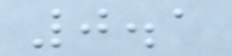0.1
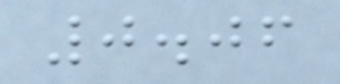0.06
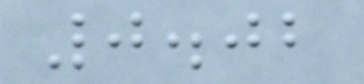0.02
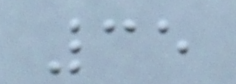35
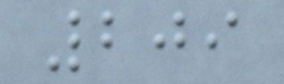209
